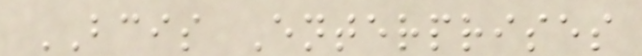BCIS Enterprises
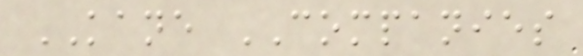KANE COMPANIES
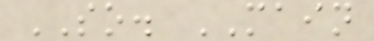SO. MAIN
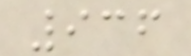936
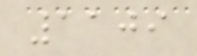1109
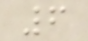6
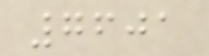7601
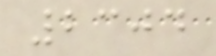2304
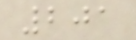201
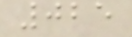025
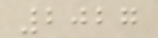2027
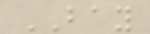BAY
